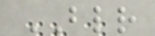BLR
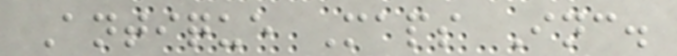Antique Maps Inc.
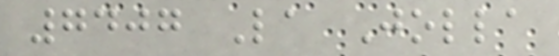7407 La Jolla
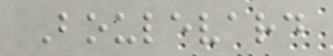Boulevard
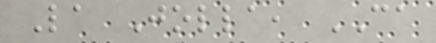La Jolla, CA
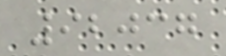92037
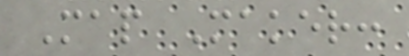Map Maker:
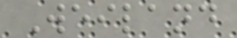Weiland
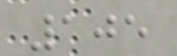105
